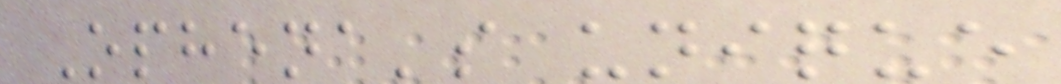Ophena's unique
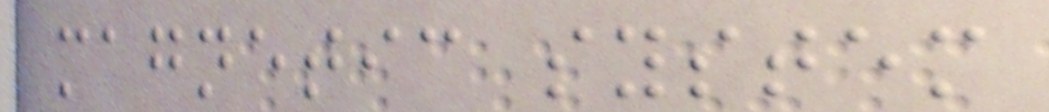magnetic system
